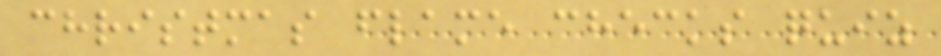christmas flame checks quiz
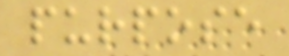purpose
